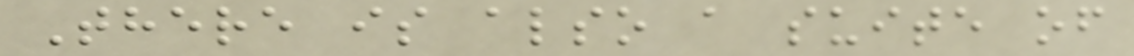There is also a suite of
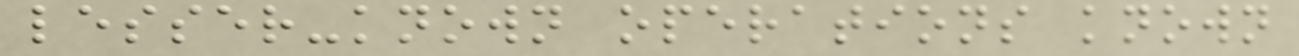lesser-known operations known
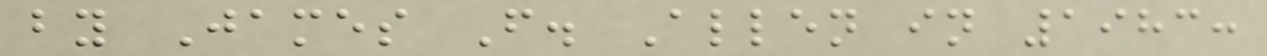by James F. Allen in 1983:
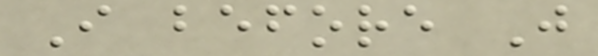I before J
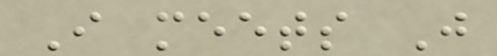I meets J
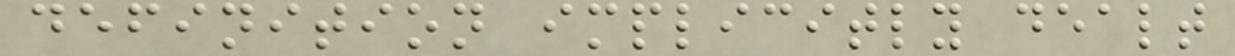definition implicitly dealt
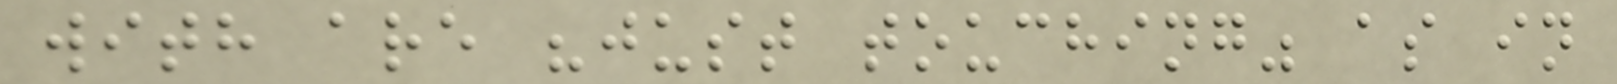with are "just touching" as in
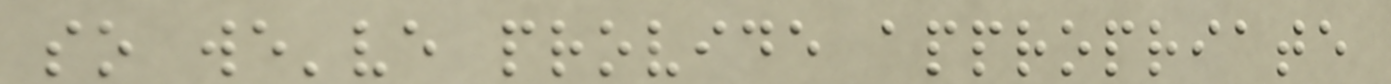so we've provide appropriate
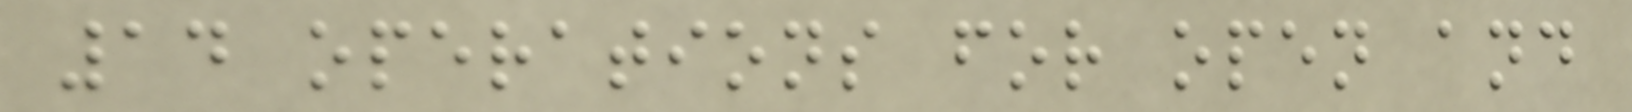14 operations for open and
